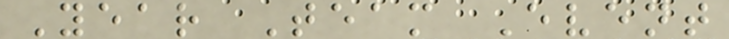Year Team Event
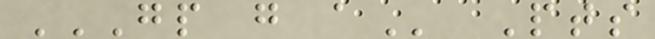GP G A Pts
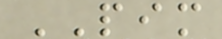PIM
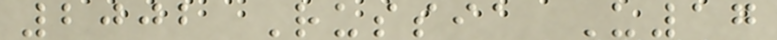2002 Russia U17
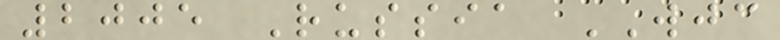2005 Russia WJC
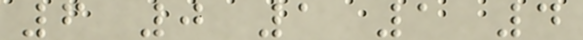6 0 1 1 4
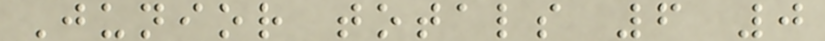Junior totals 6 0
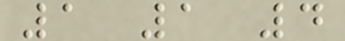1 1 4
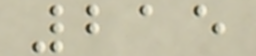215
